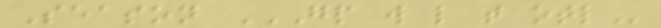Season GP W L T OTL
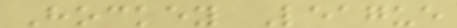Hockey League
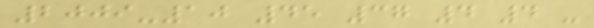2009-10 45 37 4 4 -
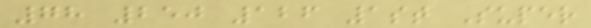78 250 126 1st Super
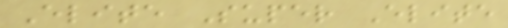Elite Super Elite
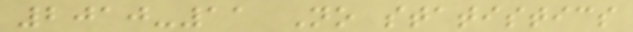2010-11 No statistics
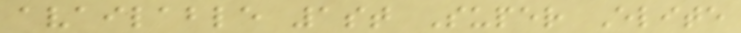available 1st Super Elite
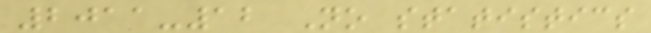2011-12 No statistics
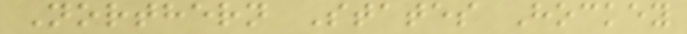Northern States Hockey
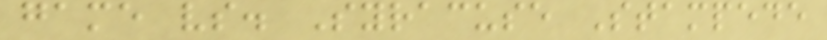game vs. Syracuse Stampede
